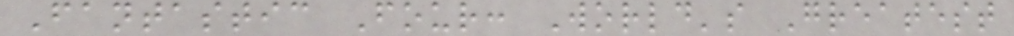Fantastic Four: World's Greatest
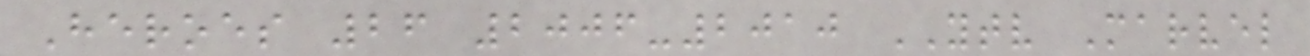Heroes 26 2006-2010 YTV Marvel
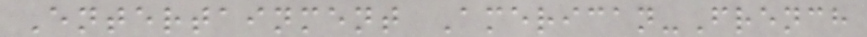Entertainment American-French
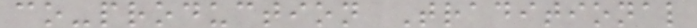co-production Traditional
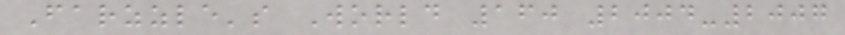Farzzle's World 160 2004-2007
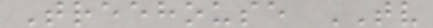Treehouse TV
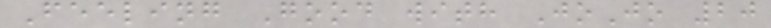Feeling Good with JoJo 20
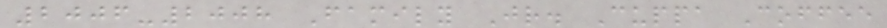2006-2008 Family Jr. Cuppa Coffee
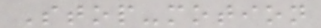Stop-motion
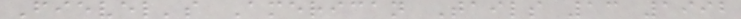Fievel's American Tails 13 1992
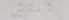82
